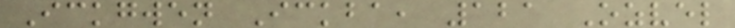Ickgwen Ickba, 121 Ozvel
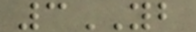3YB
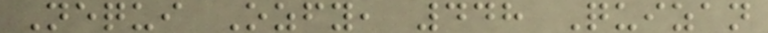Nequi Ozfy, 448 Quizan
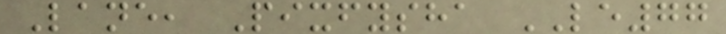Lane, Pixfysha LE77
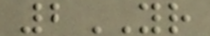2YR
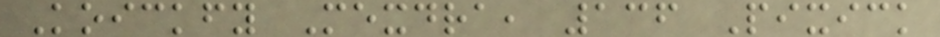Koickfy Mexdra, 136 Pixick
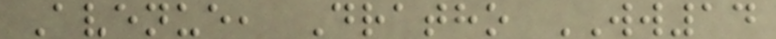Avenue, Dratho WW14
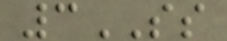3SS
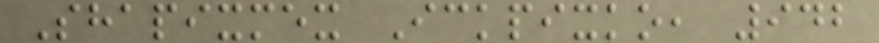Shapixmex Ickpixko, 942
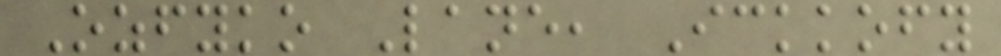Ozfyko Lane, Ickkofy
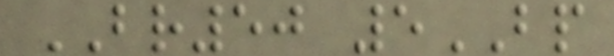BR50 5BP
